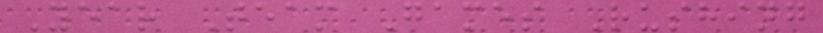Year Team Games Rushing
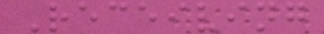Receiving
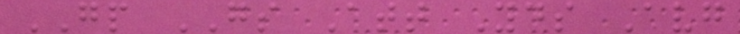GP GS Att Yds Avg
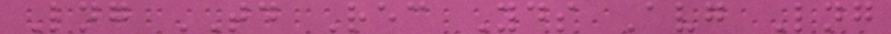Lng TD Rec Yds Avg Lng
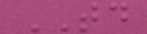TD
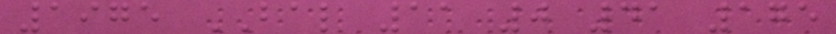1975 BAL 11 0 41 175
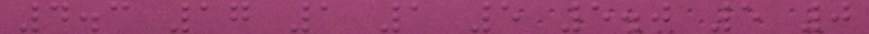4.3 17 1 1 5 5.0 5 0
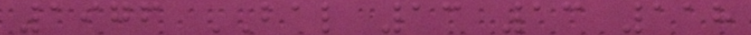1976 BAL 13 13 118
